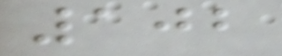102
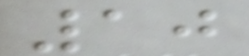10
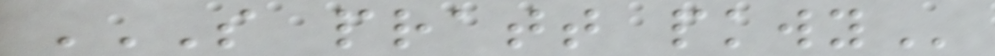S PRATT PKWY
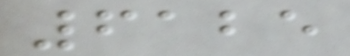6125
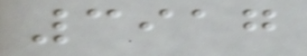3917
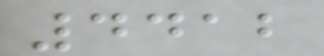4412
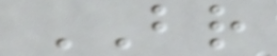BR
